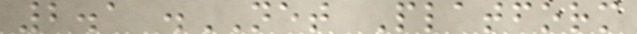2.1 .NET Platform
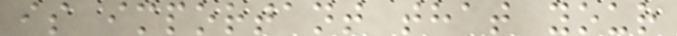is important that your
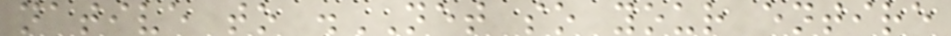native to .NET so your entire
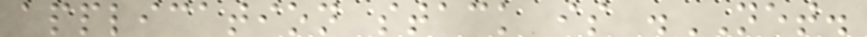application stack is .NET.
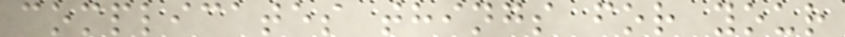complicates things for your
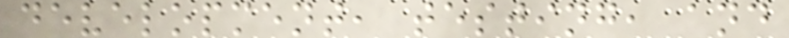development, testing, and
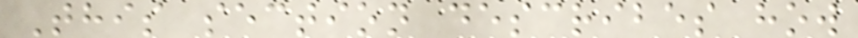This section describes how
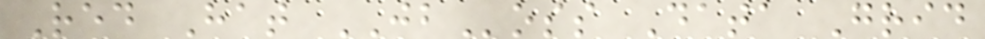Red Hat JBoss Data Grid
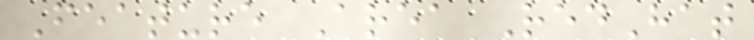Feature Area RedHat
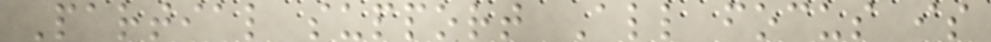Partial support All focus is
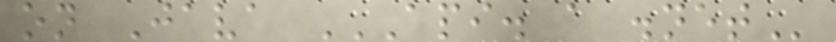on Java API. A .NET
